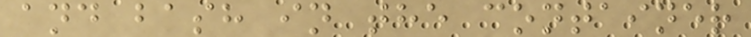and bash in the container
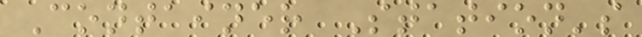Container Station's
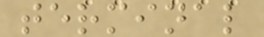terminal
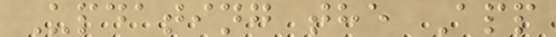Updating the App
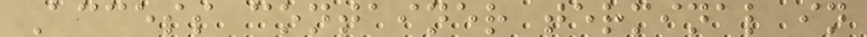Access container terminal in
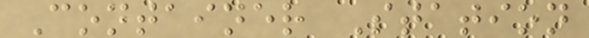Container Station
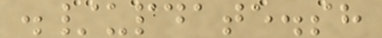./update.sh
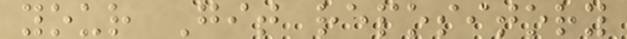your Git repository
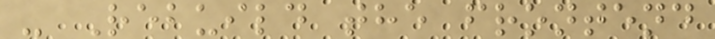- Rebuild the frontend
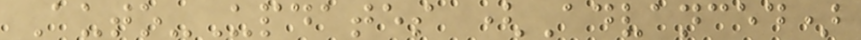Auto-Updates (Advanced)
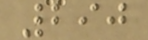290
